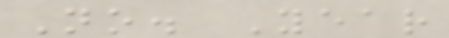No. Year
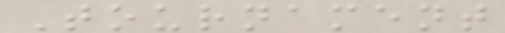Tournament
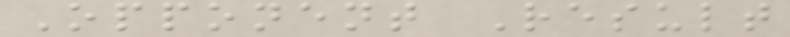Opponent Result
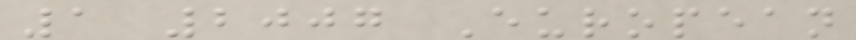1 2007 European
